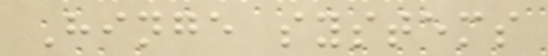Hinge systems
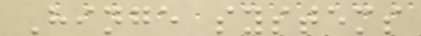Hinge systems
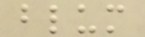blum
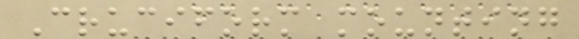Cruciform mounting
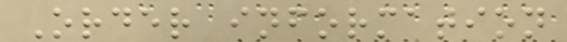Order information
